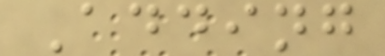Adding
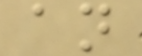an
